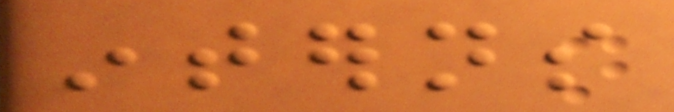interns
